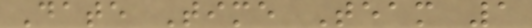Date Time Team 1
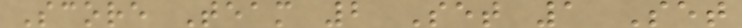Score Team 2 Set 1 Set
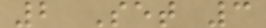2 Set 3
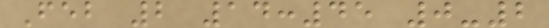Feb 2 14:45 0-2
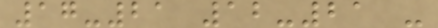17-21 12-21 -
